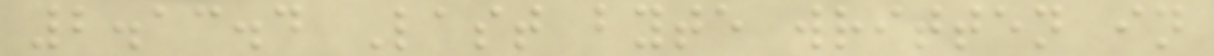2.13.4 Last byte written in
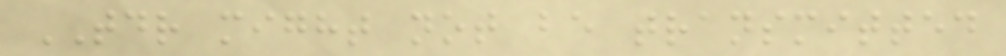TDR might not be transmitted
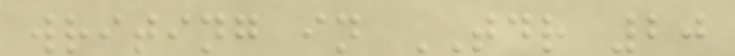writing in TDR 20
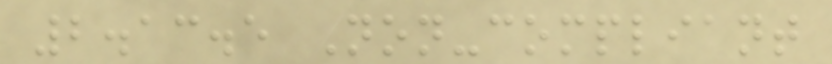2.13.5 Non-compliant
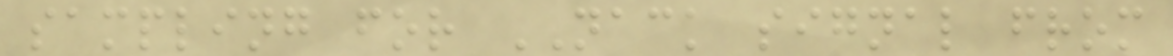sampling for NACK signal from
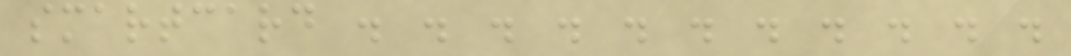smartcard . . . . . . . . . . .
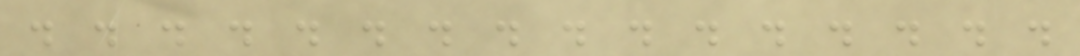. . . . . . . . . . . . . . . .
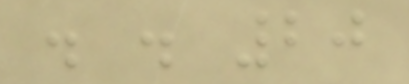. . 20
